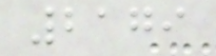2179
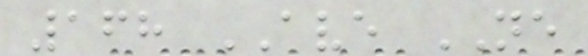168 AVE NE
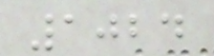1024
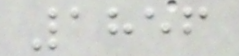1856
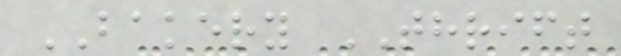BAKERY THRIFT
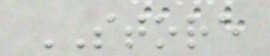STORE
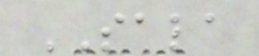SALA
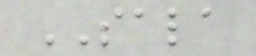SALA
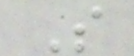S
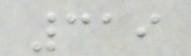319
